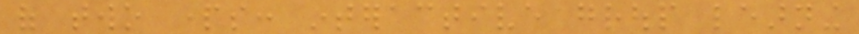of two parts: interactive group learning
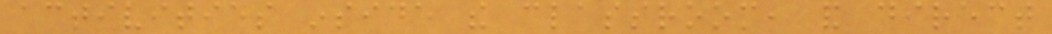activities inside the classroom, and direct
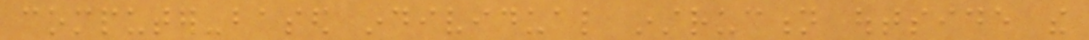computer-based individual instruction outside the
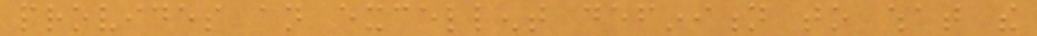provides an excellent definition to what the
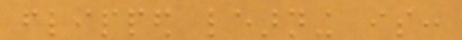flipped learning is:
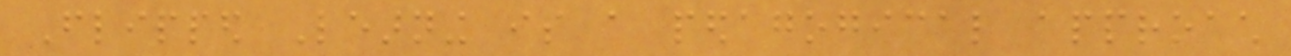Flipped Learning is a pedagogical approach
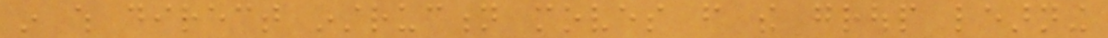in which direct instruction moves from the group learning
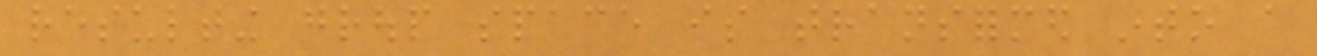resulting group space is transformed into a
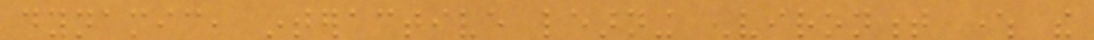dynamic, interactive learning environment where the
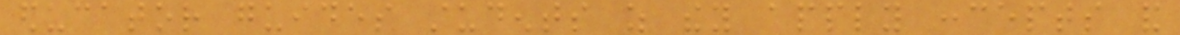educator guides students as they apply concepts and
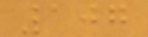107
